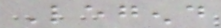Legend
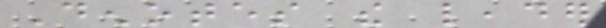Denotes the leader
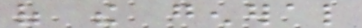of the general
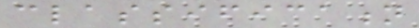classification
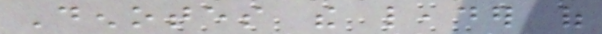Denotes the leader of
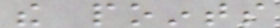the points
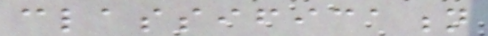classification
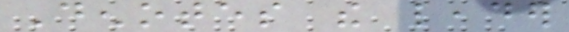Denotes the leader
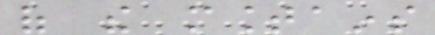of the mountains
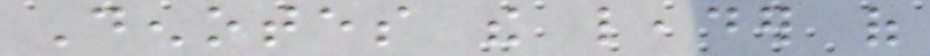Denotes the leader of
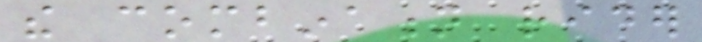the combination rider
